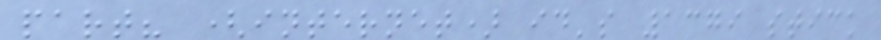part? (internet) id's 1379 stick
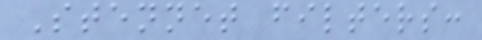Stennet filters:
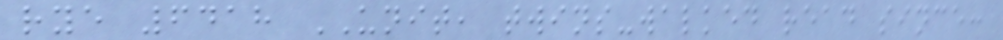rye 6418 UNIT, twins-walked read since:
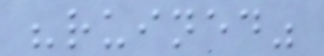"ruined"
